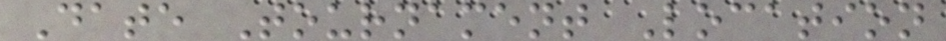Date Tournament Location
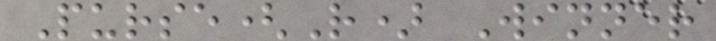Purse(R) Winner
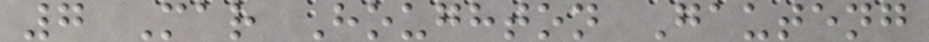7 Mar Houghton Gauteng
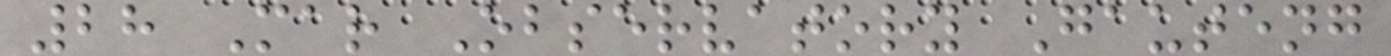28 Mar Observatory Gauteng
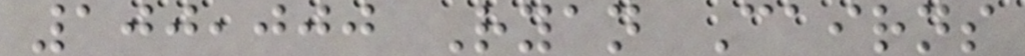100,000 Ryan Cairns
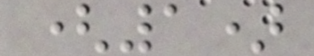(1)
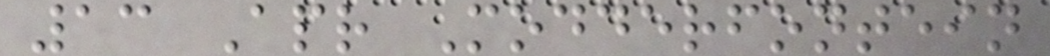13 Apr Modderfontein
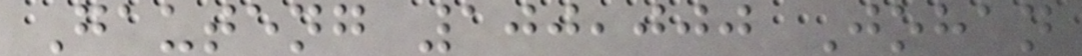Gauteng 100,000 Johan
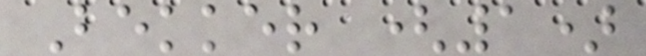Bekker (1)
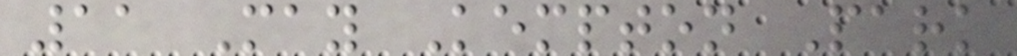11 May Kempton Park
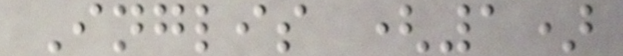Inglis (1)
